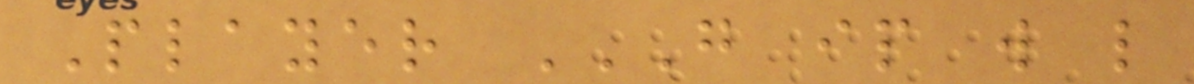Player G IP W L
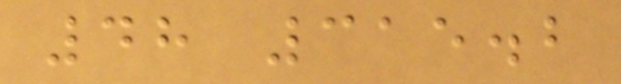48 315.2
